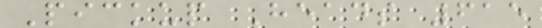Pickup Heads 615
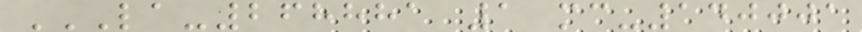LA-268881 1 MC-140001
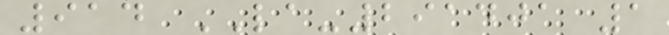914 LA-291401 1
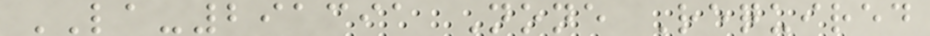LA-291391 None Required
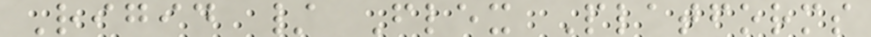Rigid / Flex Platforms
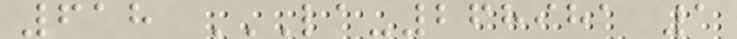618 LA-268981 1
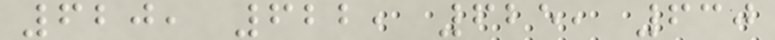620, 622, 625, 630
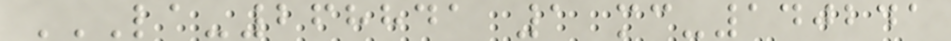LA-268841 1 MC-140241
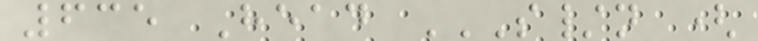635 Head S/N (
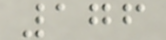176
